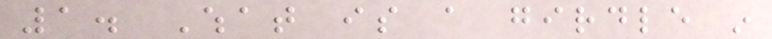1. What is a girdle in
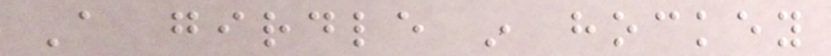A girdle in hockey
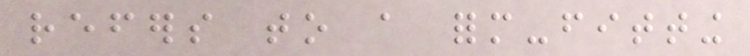refers to a form-fitting
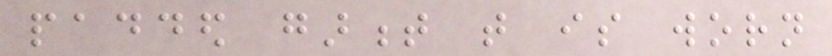padded garment that is worn
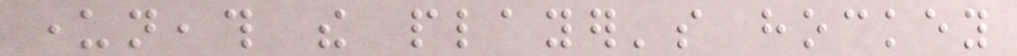underneath the player's hockey
